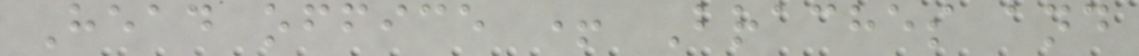Head office + Braches and
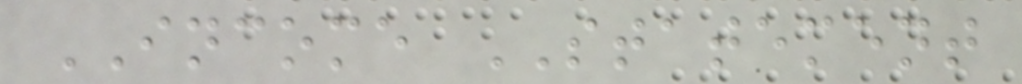INCOME STATEMENT
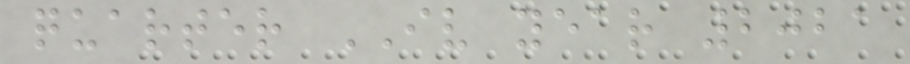quarter IV year 2021
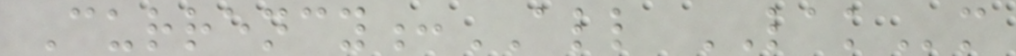Currency:ALL LAKm
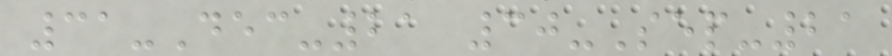31-Dec-21 30-Sep-21
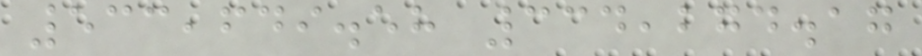533,649.58 334,274.17
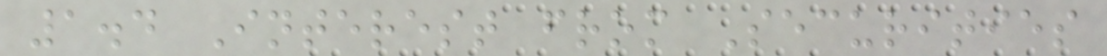1.4 Interest from Securities
